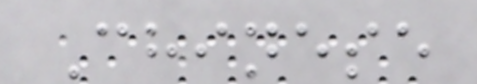Chinese
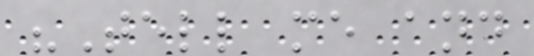"Tell me and
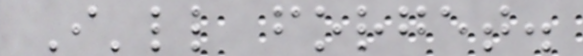I'll forget.
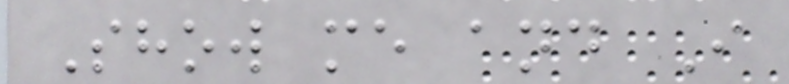Show me and I
